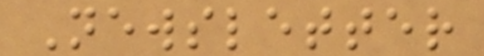Newsletter
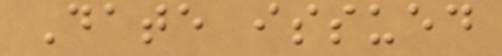Date issued
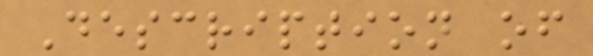Description of
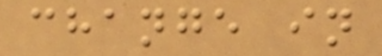change in
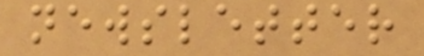newsletter
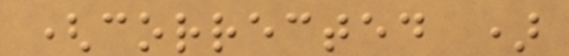(corrected )
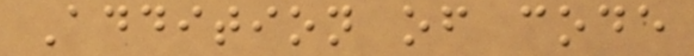Addition of code
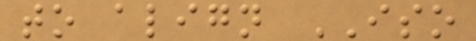to align ISO
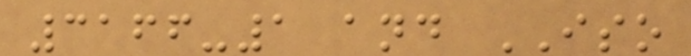3166-1 and ISO
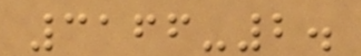3166-2.
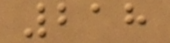218
